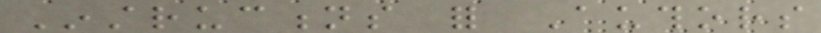Instructions for Authors
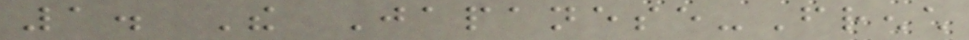1. The Japanese-French
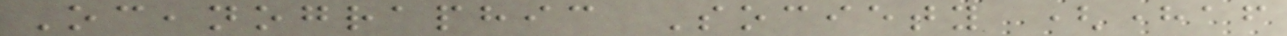Oceanographic Society (hereafter
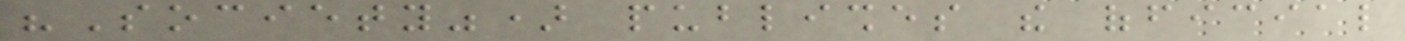"Society") publishes the official
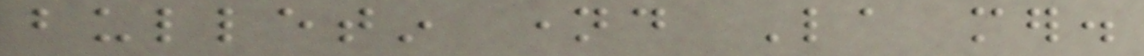bulletin named La mer.
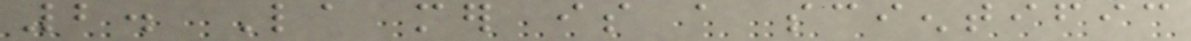2. La mer is a scientific
